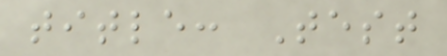title: Test
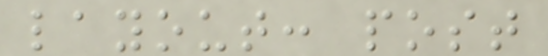layout: post
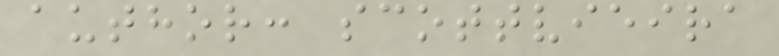author: scottvieira
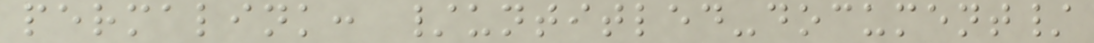permalink: /untitled-document/
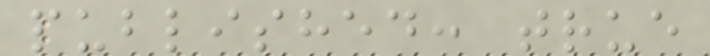published: true
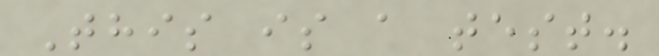This is a test.
